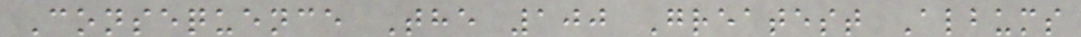Consequence The 100 Greatest Albums
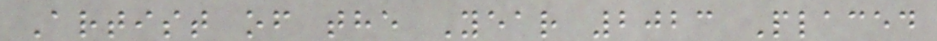Artist of the Year 2023 Placed
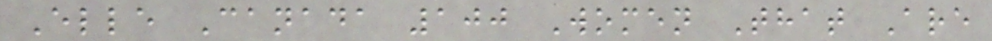Elle Canada 100 Women That Are
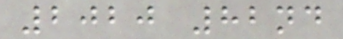2020 82nd
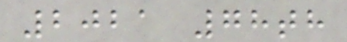2021 78th
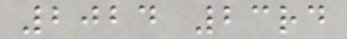2024 23rd
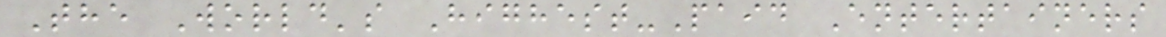The World's Highest-Paid Entertainers
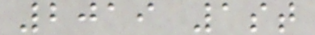2019 1st
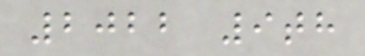2022 9th
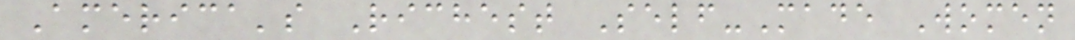America's Richest Self-Made Women
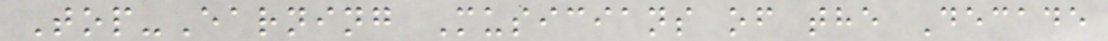Top-Earning Musicians of the Decade
